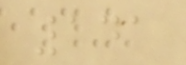141
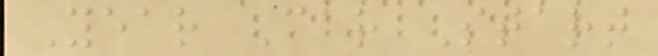Year Car Start
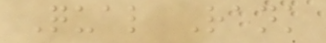Qual Rank
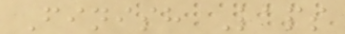Finish Laps
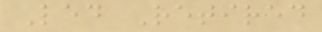Led Retired
